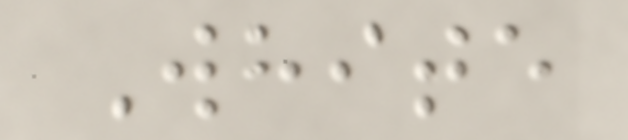White
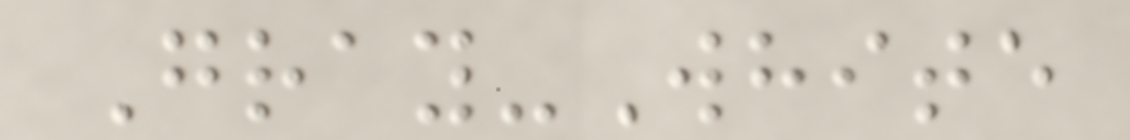Gray-White
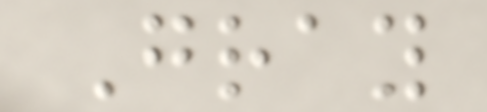Gray
